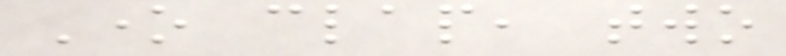One clap, two
